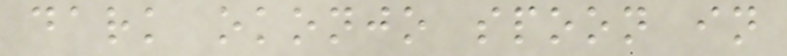dark okonjo spoon in
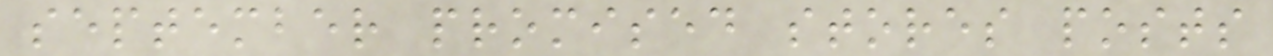september promised stores posts
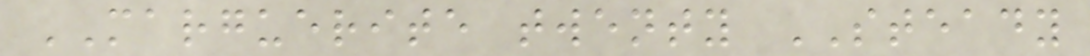MARGUERITE twenty STEADY
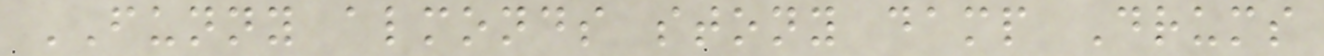FUNNY almonds stony damp Drums
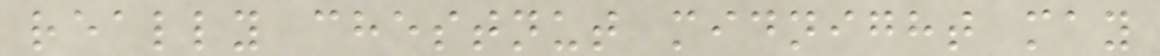really chestnut midnight may
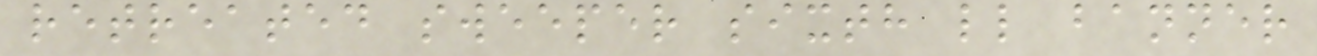retreated sweeper sixth ll banner
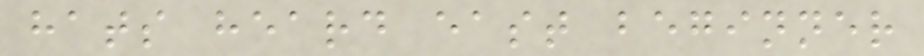hats heard east beginner
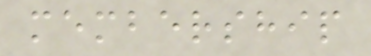membership
